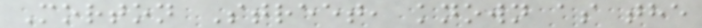Morton Street, known as the
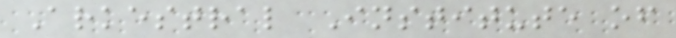Arkestral Institute of
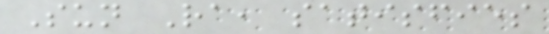Sun Ra, satisfies
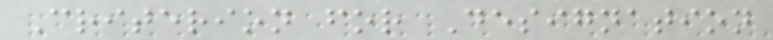Criterion for Designation
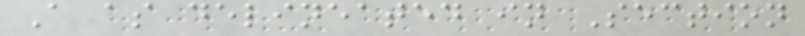A as delineated in Section
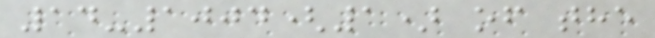14-1004(1) of the
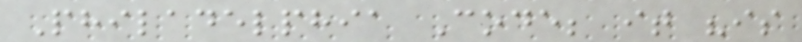Philadelphia Code; it "is
